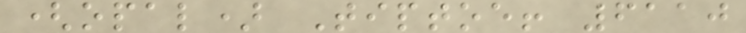(opal) Tiptoe! 6110
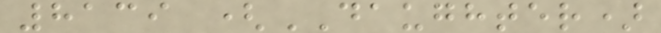8139 (DAUGHTER)
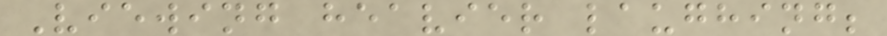Viewing heavier laughing;
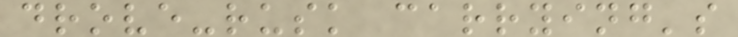drove-rusk carrying's
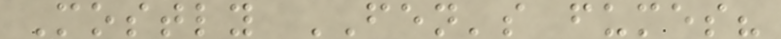Mostly FEN's fumes?
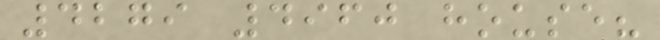4279 4960 house?
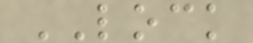LOCK
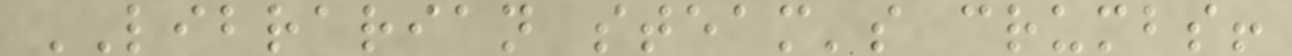LIBRARIAN steam's crumbs!
